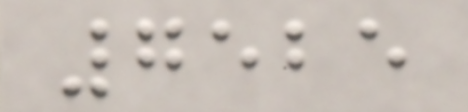7525
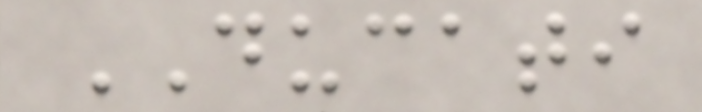DUCATI
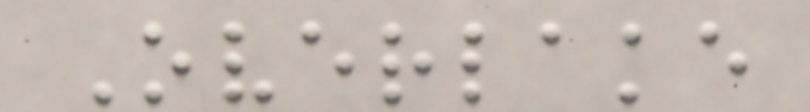Overlake
